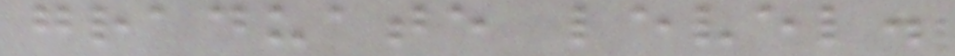graduate level.
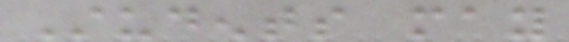Students may
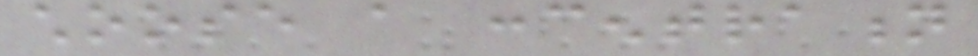choose a concentration
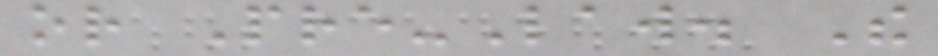or Pre-Law. The
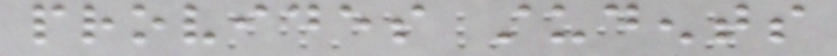provides students
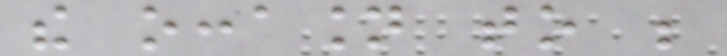the occasion to be
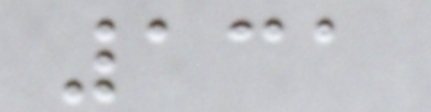131
